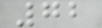72
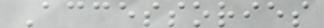Accessories
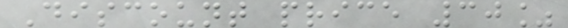Discount price 30%
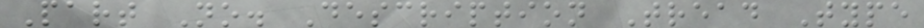Part No. Description Tread Type
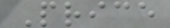Price
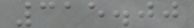315.00
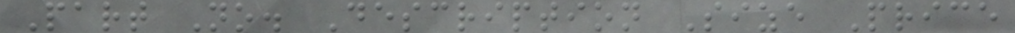Part No. Description Size Price
